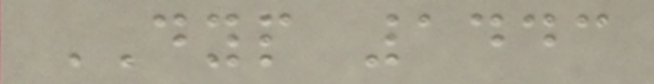DYP 1443
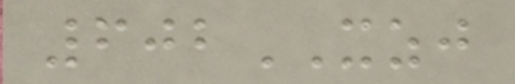602XZJ
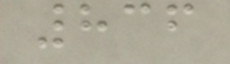836
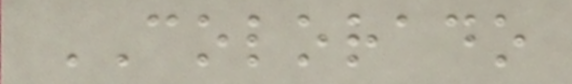COLORADO
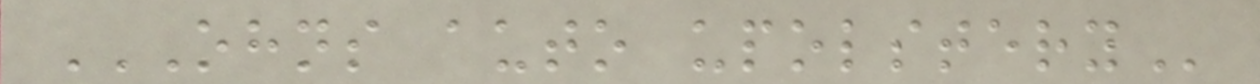OHNS AUTO UPOLSTERY
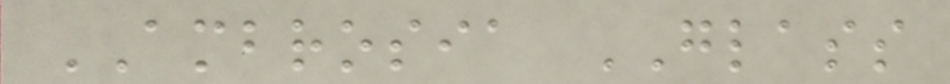AMBROSIA GLASS
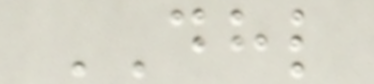DHL
